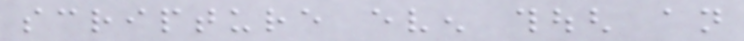scripture even though an
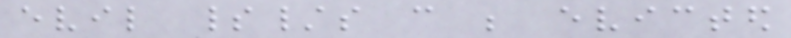evil spirit/s can be evicted
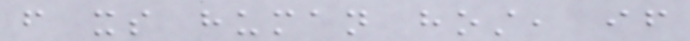from its human host, if
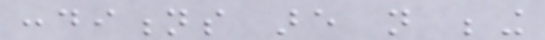conditions are not being
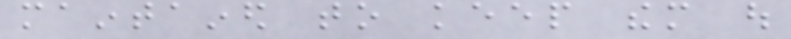maintained to keep them out
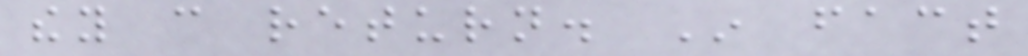they can return. In fact
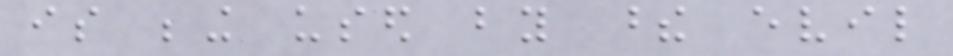is being used by these evil
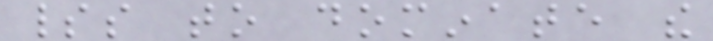spirits to dominate the
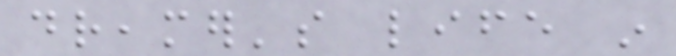dreamer's life in
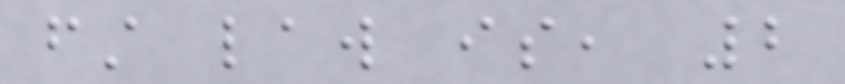first law is, 2
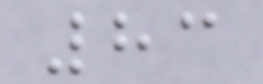83
